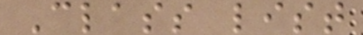Class list
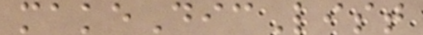makeDicList
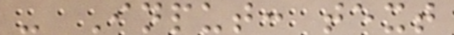- Input: text
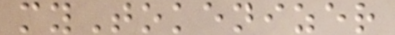myTokenizer
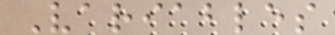Variables
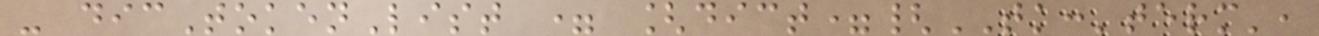- dicTokenList = [dict={TK:'term',
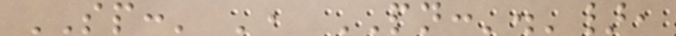SP:' ', PN:'.'},
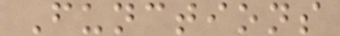Functions
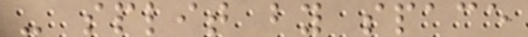- split by space
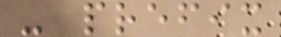- prefix
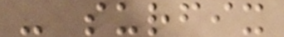- surfix
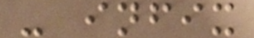- infix
